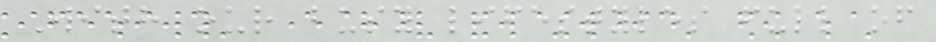With our busy lifestyles full of
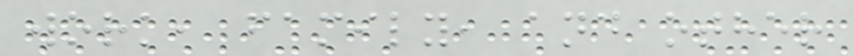work, family, and other
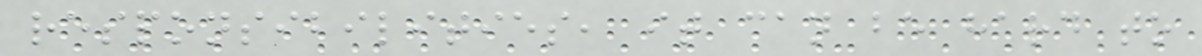responsibilities, it can be hard to
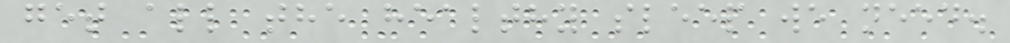get all the healthy sleep we need.
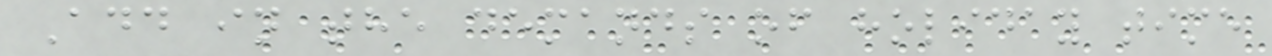Add in the demands of holiday time
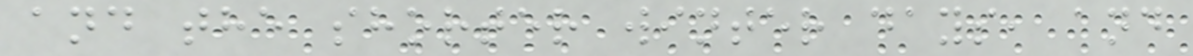and the shorter winter days, and
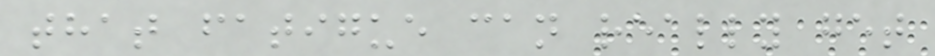that fatigue can really get
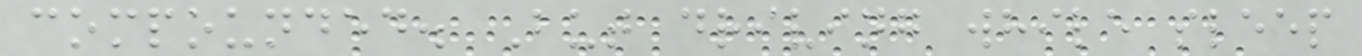compounded. But driving while sleep
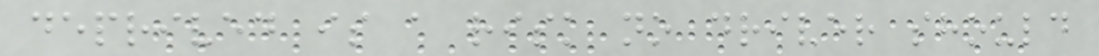deprived is a risk no driver should
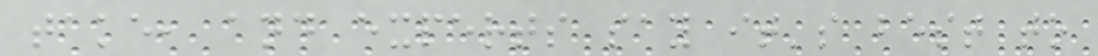take, and experts say it's best to
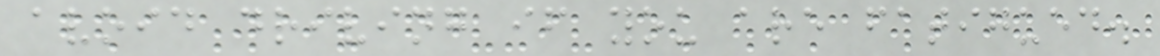avoid driving if you are fatigued.
